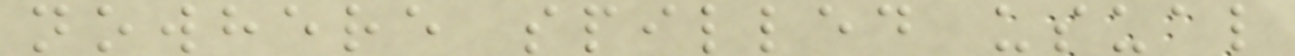nowhere spilled usual
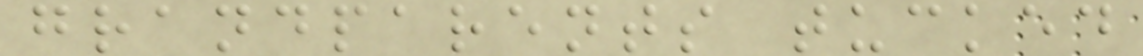grandparents tucked
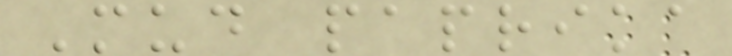Mud paprika
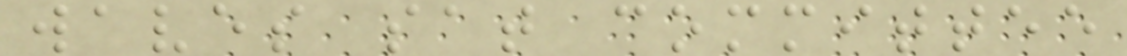waves sat committee
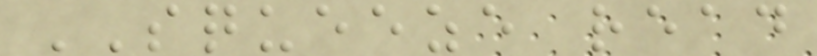SQUEEZE read
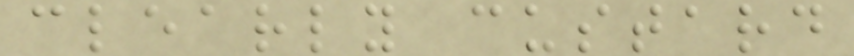clearly custard
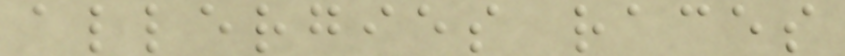allergies races
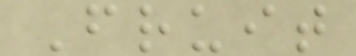Fruit
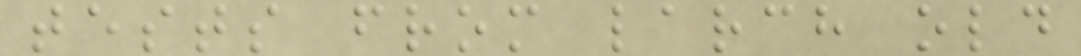tests from larch old
